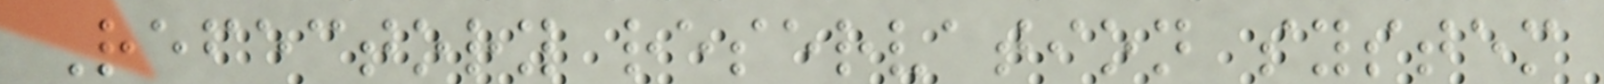Refectory reservation system
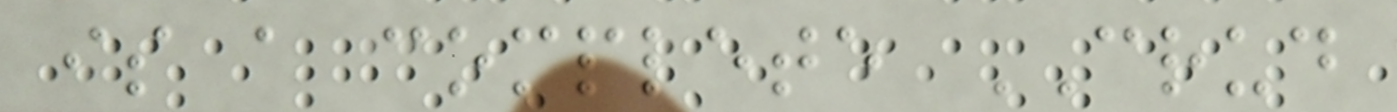is a complete CRUD
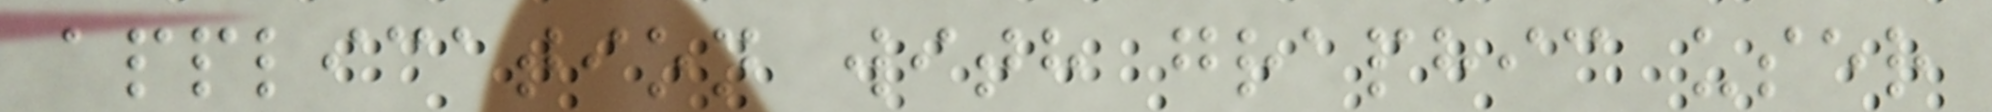application with graphic user
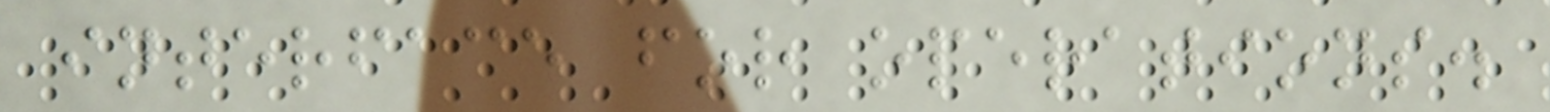interface for operations.
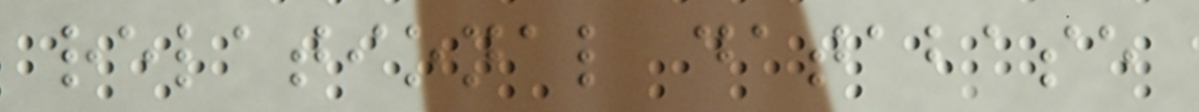relational database
